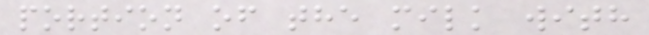portion of the milk with
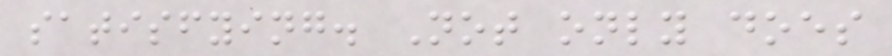satisfying. Not only does
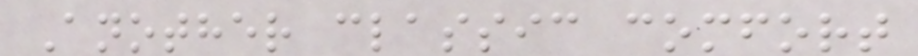Another classic comfort
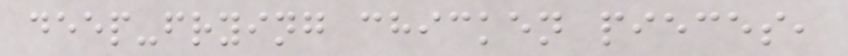deep-frying chicken pieces,
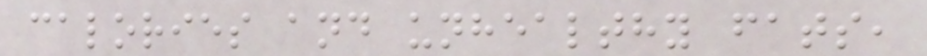calories and unhealthy fats,
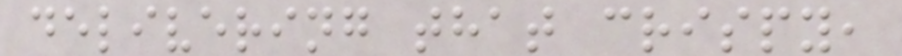delivering that crispy,
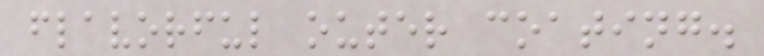flavorful outer coating.
